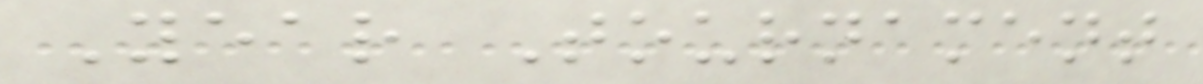Year Tournament
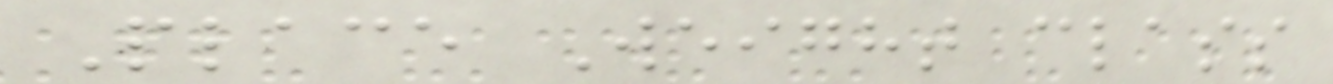Place Weight class
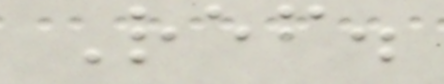Ref.
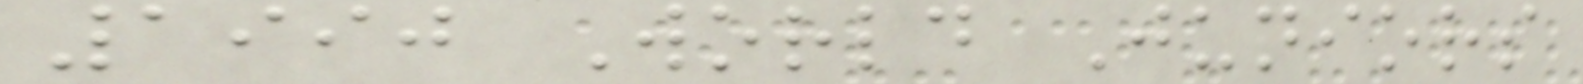1990 World Juniors
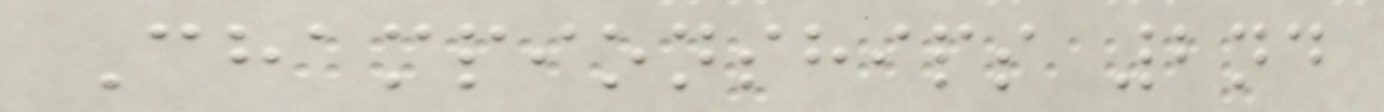Championships 2nd
